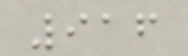916
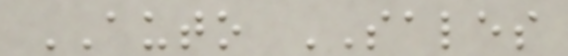AUTO SALES
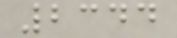2344
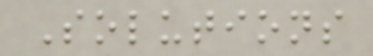Solutions
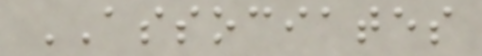ASSOCIATES
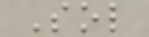Sol
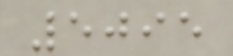5095
